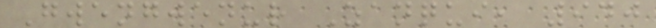Gwengwenur Zanqui, 940
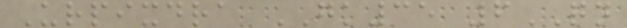Urpixdra GK35 6QN
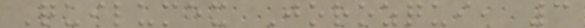Quilumex Jorozqui, 3
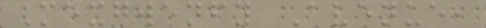Mexgwenfy Avenue,
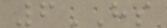6HS
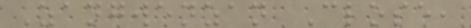Zangwenzan Close,
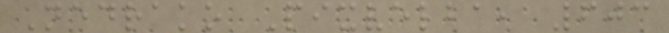Nedrako Pixvelba, 603
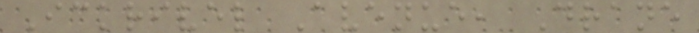Ickrivel Avenue, Drane
